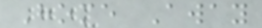Home Away
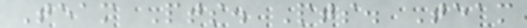Team Pts. Pts. Team
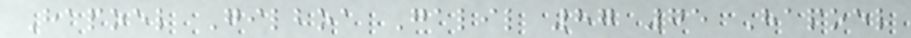Hapoel Gilboa Galil 87 75 Hapoel
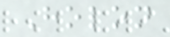Holon
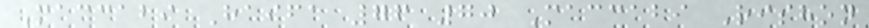Maccabi Haifa 76 70 Maccabi Rishon
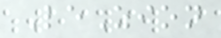LeZion
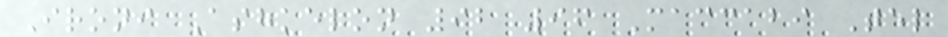Ironi Ashkelon 92 96 Maccabi Tel
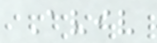Aviv
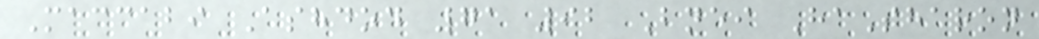Maccabi Ashdod 71 92 Bnei HaSharon
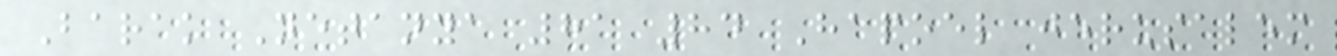Barak Netanya 81 84 Hapoel jerusalem
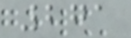271
